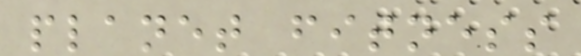planet fitness
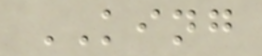KING
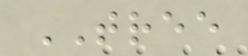TREE
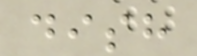dish
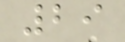29
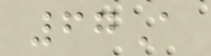67A
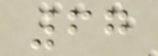67
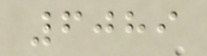6089
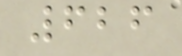626
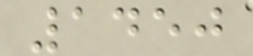1450
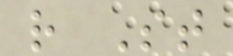r St
